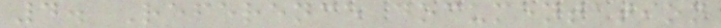4. Reference documentation
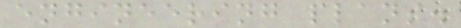engineering plans.
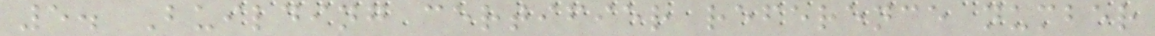5. Building certifier reference number
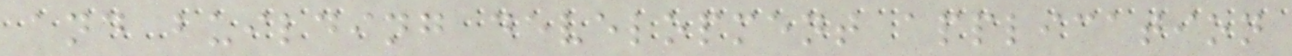and building development application
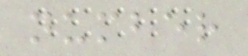number
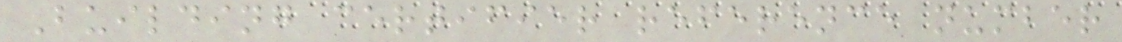Building certifier reference number
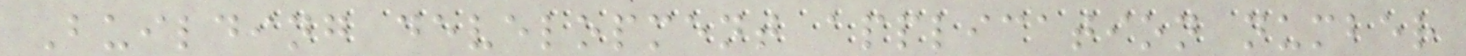Building development application number
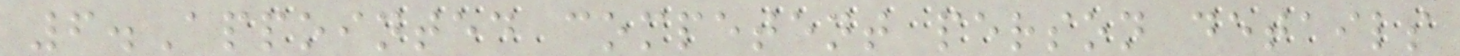6.Appointed competent person details
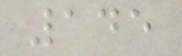145
